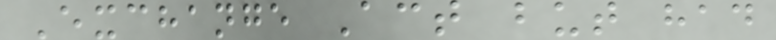Exchange Act but had
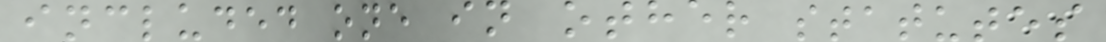included one in other statutes
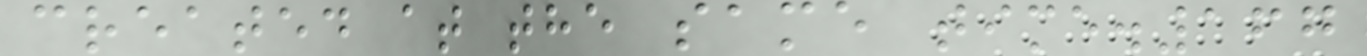created at the same time.167
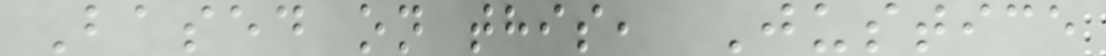Based on this, Justice
